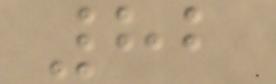82
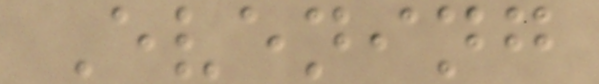Evening
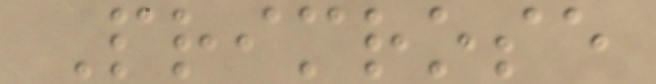Primrose
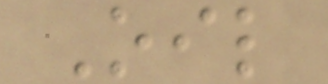Oil
